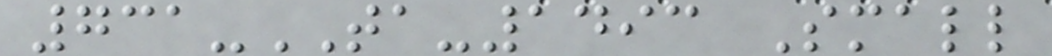731-TA-1493 Small
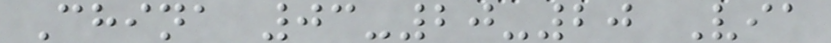China 03-20-20 Via
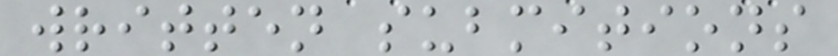written submitions
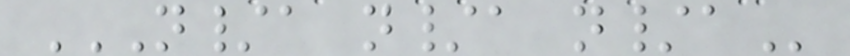N/A N/A N/A
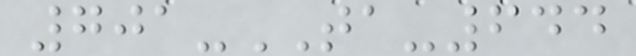701-TA-644
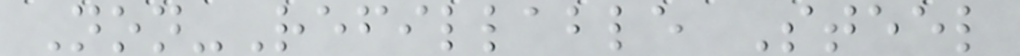Non-Refillable Steel
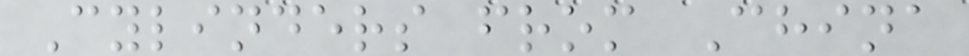Cylinders from China
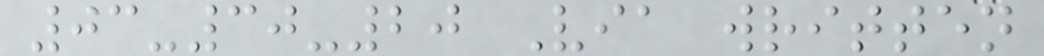03-30-20 Via written
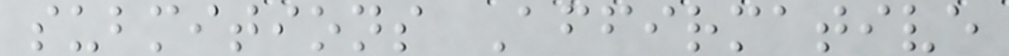submitions Affirmative
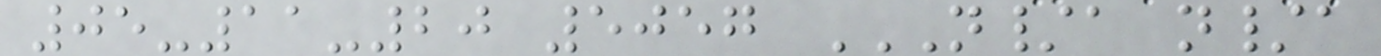05-11-20 5057 N/A N/A
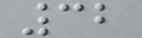32
